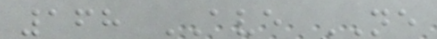168 AVE NE
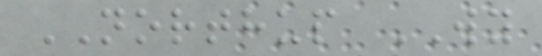NORTHUP WY
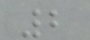2
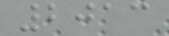2013
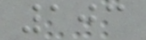103
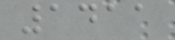1411
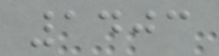1403
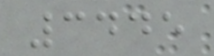3445
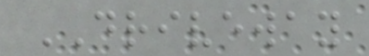DRIVEWAY
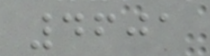4601
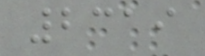2319
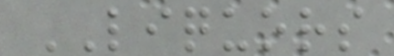LIQUORS
